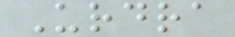Urdra
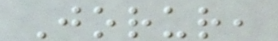Jorur,
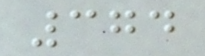374
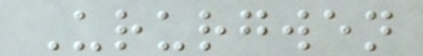Ururgwen
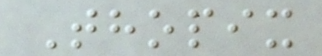Thopix
